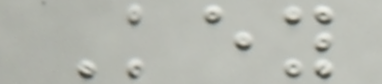Key
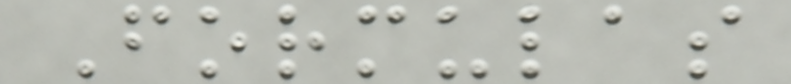Formulas
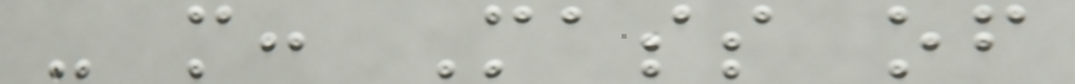- m: Mass of
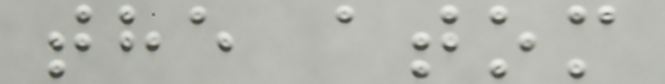the atom
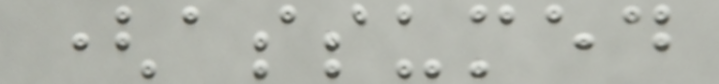(assumed
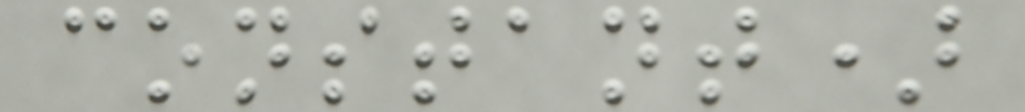constant)
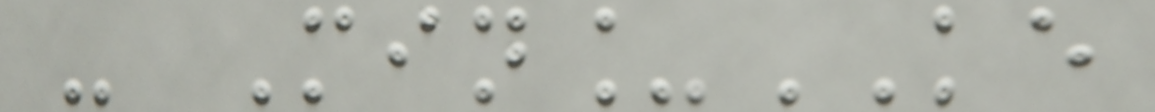- Min_KE
